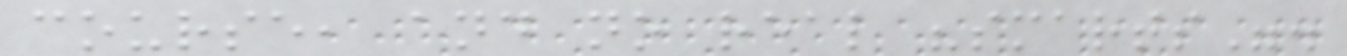course, and no real "smarts".
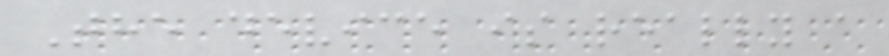The device is really a
